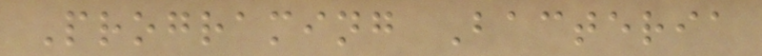Programing Bacteria
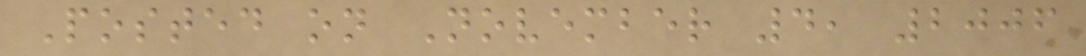Posted on November 4, 2006
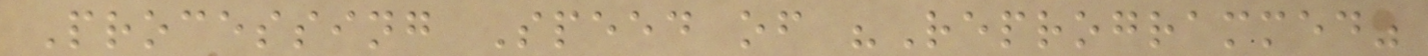Processing Speed of "Reprogrammed"
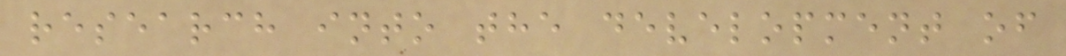research into the development of
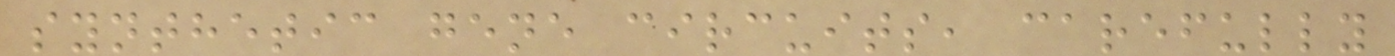synthetic gene circuits, carefully
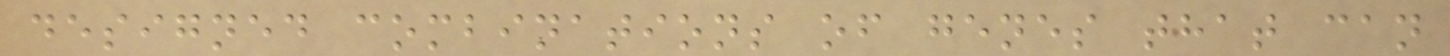designed combinations of genes that can
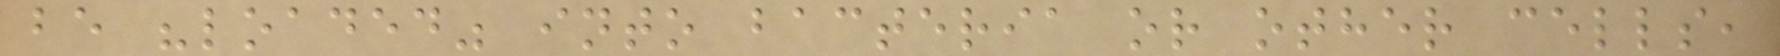be "loaded" into bacteria or other cells,
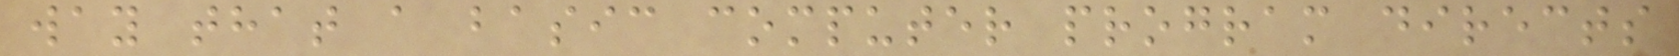way that a basic computer program directs
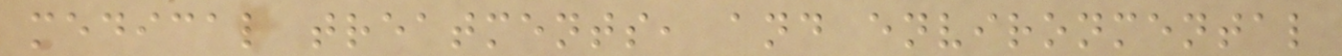medical treatments, and environmental
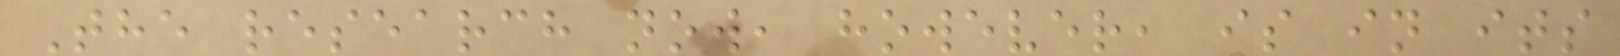The research now, however, is in its
